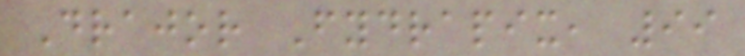Drajor Fydrapix, 99
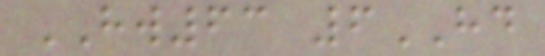HW63 6HD
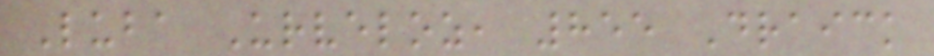Luba Urveloz, 855 Draick
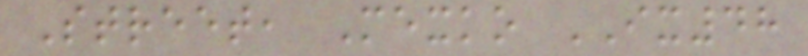Street, Mexko IX48
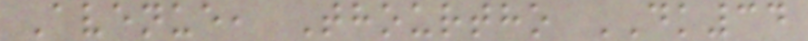Avenue, Thourtho DK34
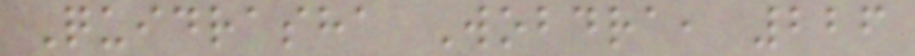Quidrasha Wobdra, 226
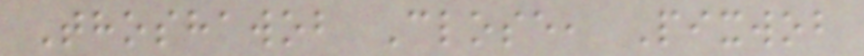Thoshawob Close, Pixwob
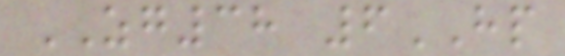ZG38 6HP
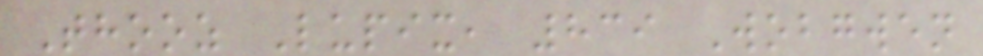Thooz Lupix, 839 Wobgwen
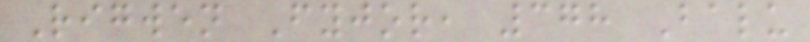Rigwen Fyjor, 378 Balu
